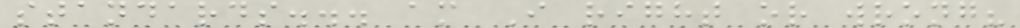standards... am I right or wrong?
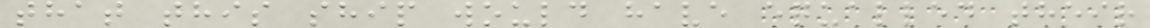that this ship would have equalled their
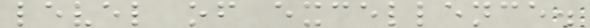level of excellence.
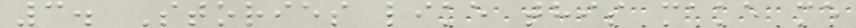3. Stories like this make me
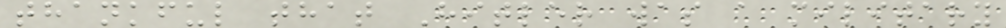thankful that Hitler was a military
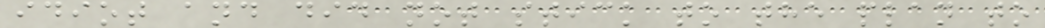idiot and did not stick to the plan to
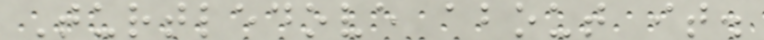Turtledove about it.
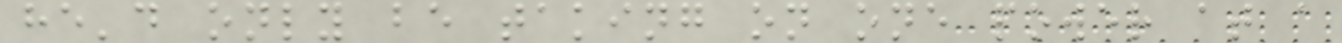he'd only be taking on one power at a
